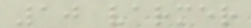10 varmer
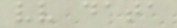vv data
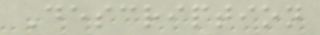Description
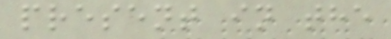present in the
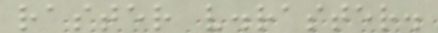raster v.raster.
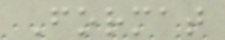Format
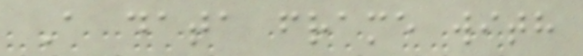A data frame with
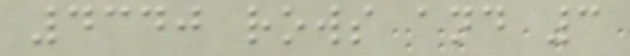4340 rows and 3
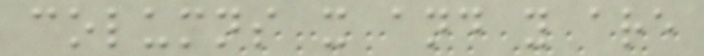columns x and y are
